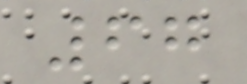67
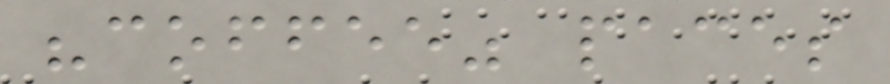"coffee" paces
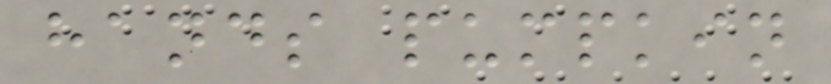hands pumpkin
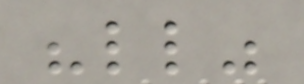"ll"
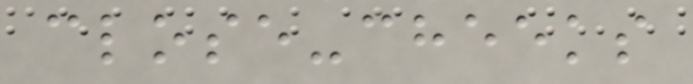close-cheeks
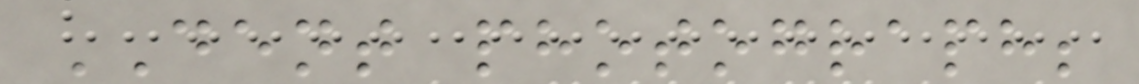DENT photograph;
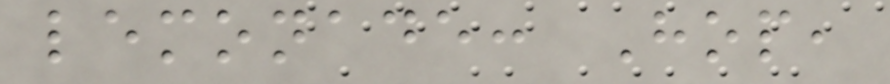lemonade: Hop,
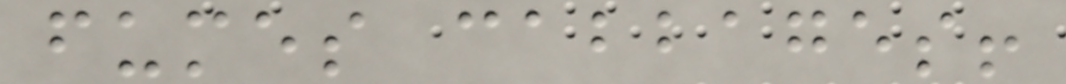fumes cabbages!
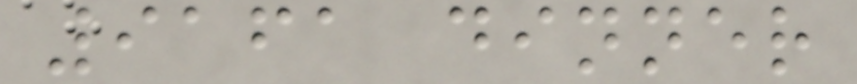9161 dinner
